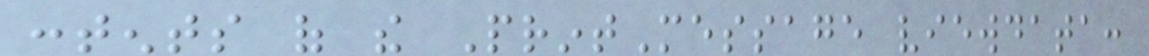contents of the PrintMessage viewdata:
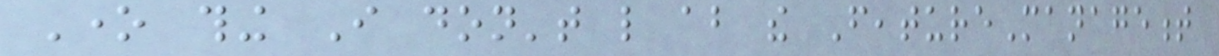One thing I don't like about the FeatureManagement
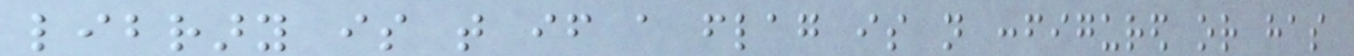library is that if a flag is not configured or has
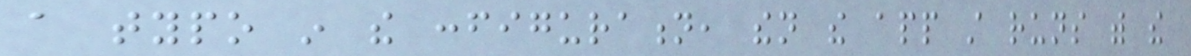a typo in the configuration, then the app still runs with the
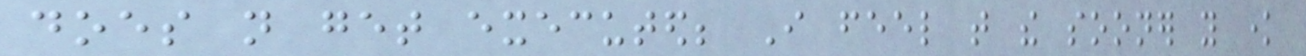does not get executed; I feel that the sooner you know
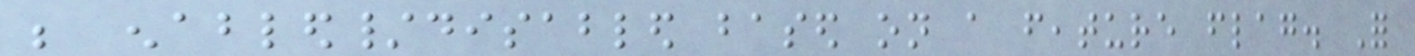be enabled/disabled based on a feature flag. For
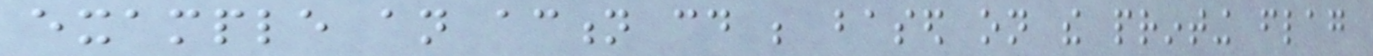example an action could be based on the printing flag
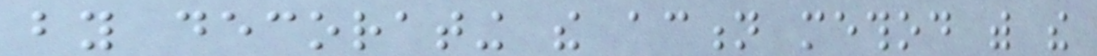by decorating the action method with the
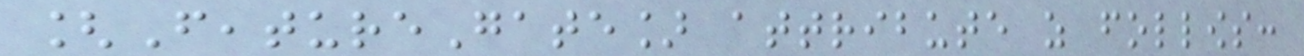[FeatureGate] attribute as follows:
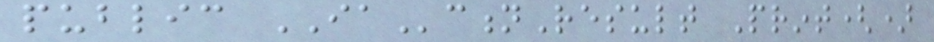public IActionResult Print()
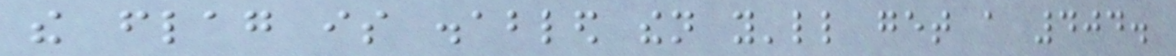the flag is disabled then you'll get a 404.
